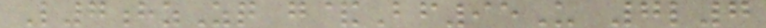L7hzZq g&Bf95U 7l7
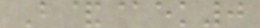B&@ek0
